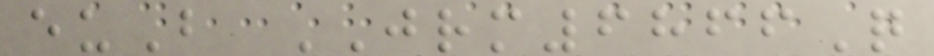euB JRM6866Q
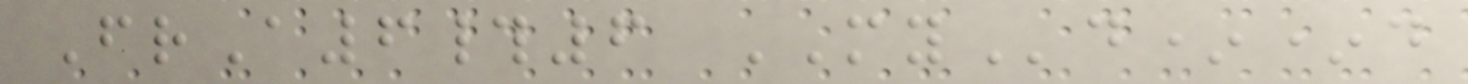FrA6#6 MYd**d
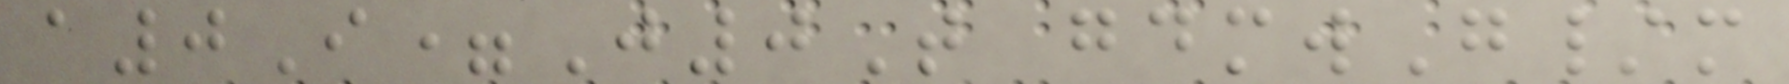a0I=J0T gdmwG/m
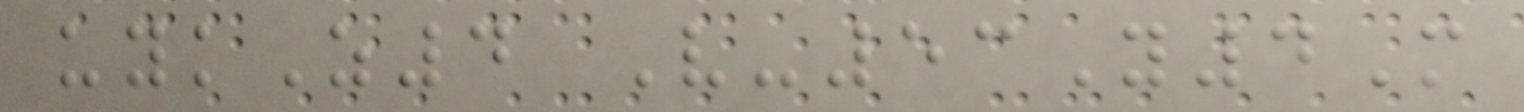uykZ4 V-53Y4M
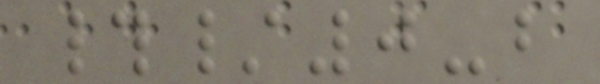#/0-b
